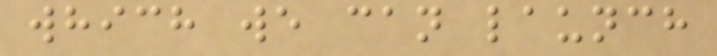which we can launch
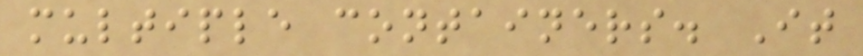multiple containers. It
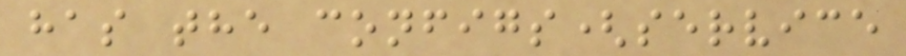has the configs(service
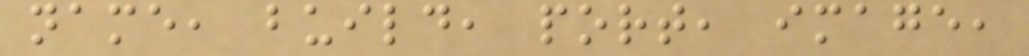name, build, port, image,
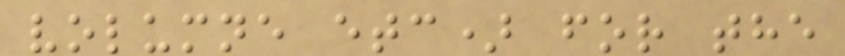volumne etc) for the
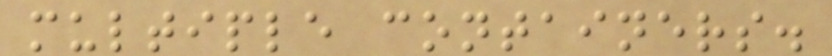multiple containers.
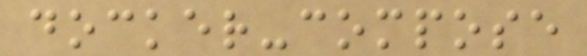docker-compose
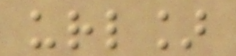url]
